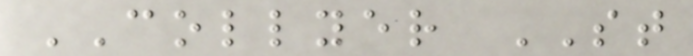COLLYER ST
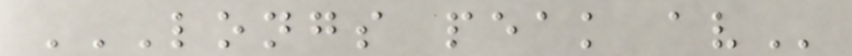LONGS PEAK AV
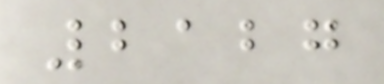2127
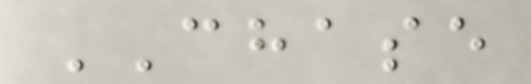CHASE
